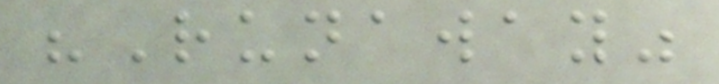"Runaway"
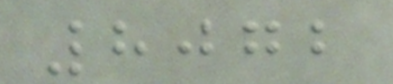8072
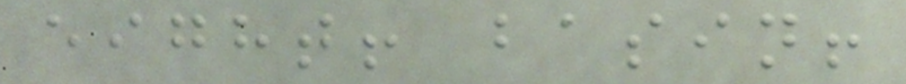eight! basin!
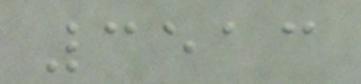3513
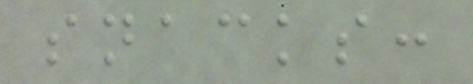snacks:
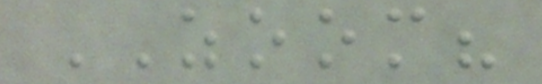ZOOM?
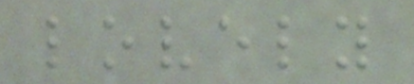lovely
